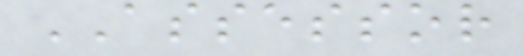ASSESSOR
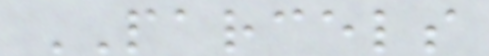PARCELS
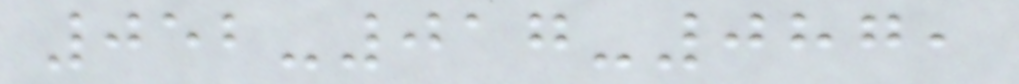052-017-087,
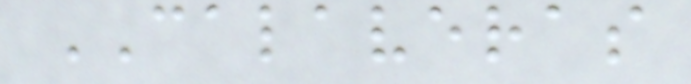CALAVERAS
